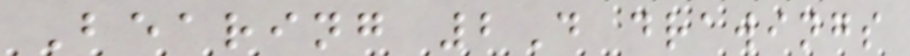Bearing 2D drawings
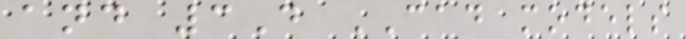and 3D CAD models
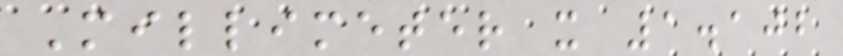Millimeter x 1.102
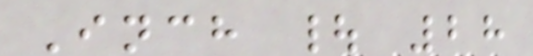Inch | 28
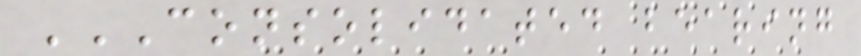CONSOLIDATED BEARING
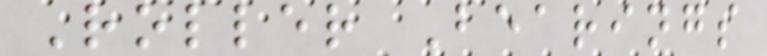Roller Bearings
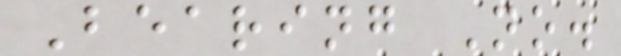Bearing No.
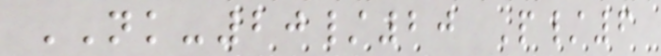NK-20/20 P/6
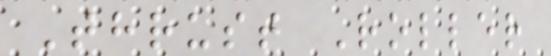Thrust Roller
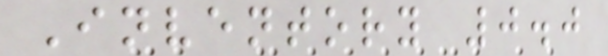Inventory 0.0
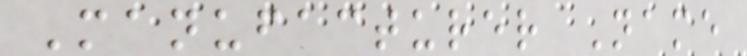Manufacturer Name
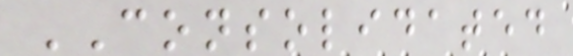CONSOLIDATED
